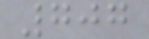707
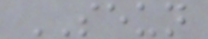SEUN
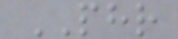PHR
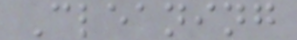Cleaning
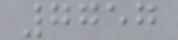7757
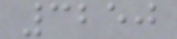3250
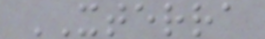XTERRA
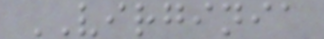VIRGINIA
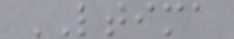LTIMA
